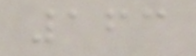163
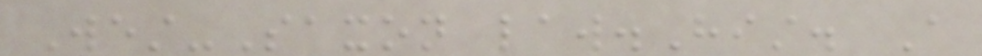West-Saxon law.Hist. A
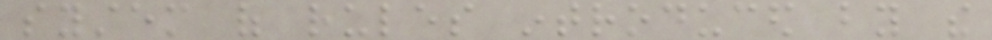system of rules introduced by the
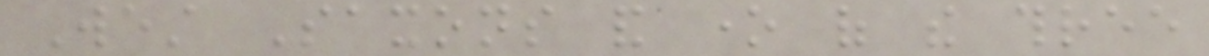West Saxons and one of the three
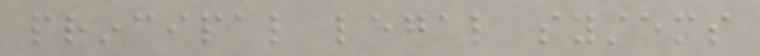principal legal systems
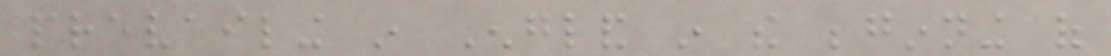prevailing in England in the beginning of
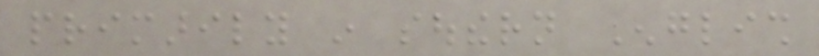primarily in southern English
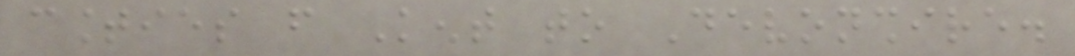counties from Kent to Devonshire.
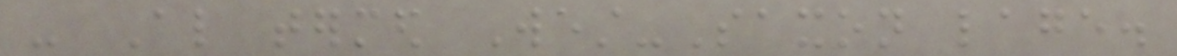- Also termed West-Saxon lage.
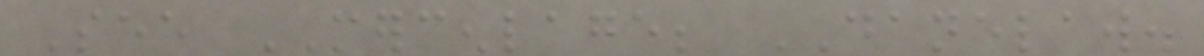See MERCENLAGE; DANELAW.
